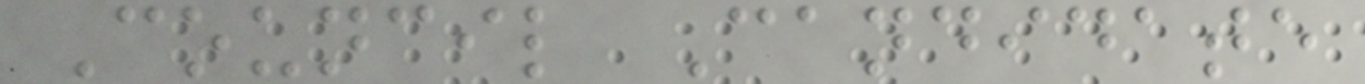Council Candidate
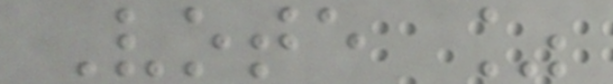Vote %
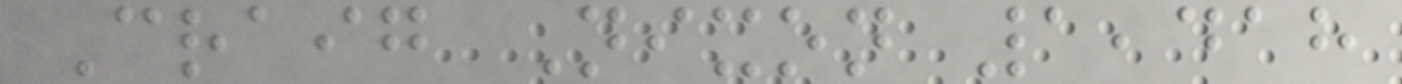Craig Nixon 1,418
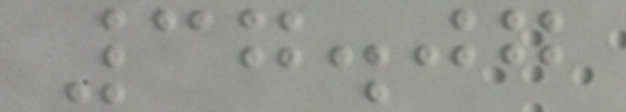37.07
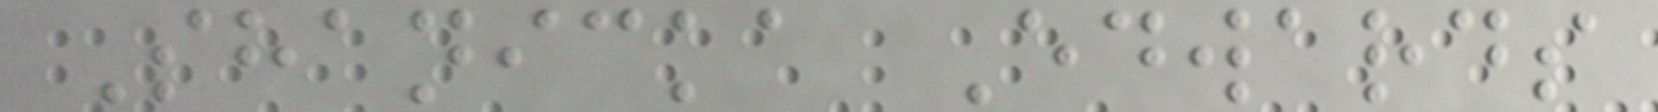Shanicka Edwards
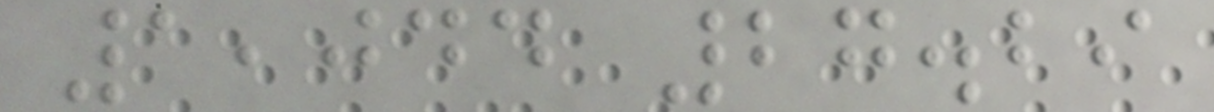1,044 27.29
